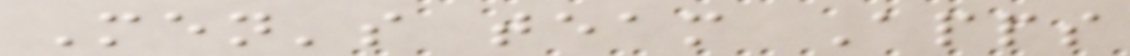Men's team Apps
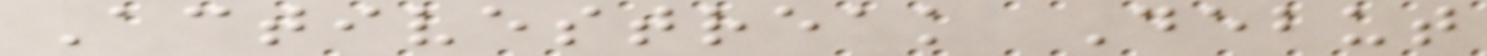Activestreak Debut
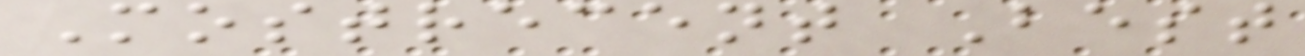Mostrecent Best
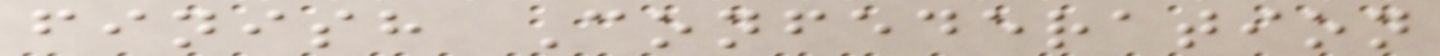finish Confederation
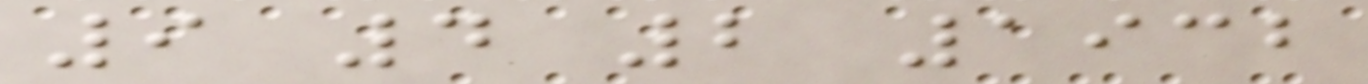9 4 2 1932
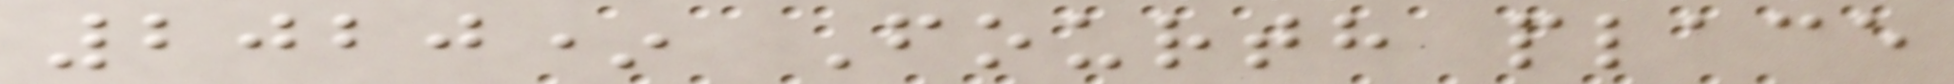2020* Fourth place
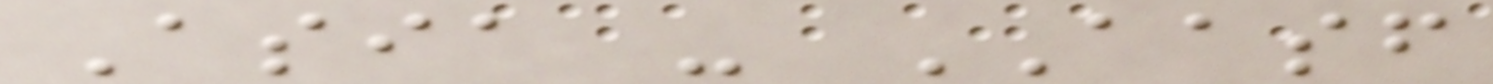Asia - AASF
